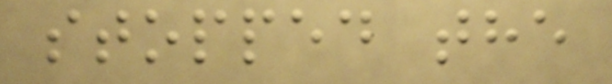stopped the
